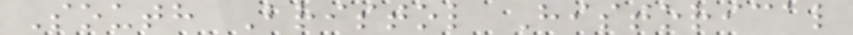South Bristol Historical
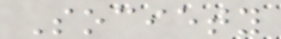Society
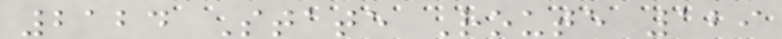2124 State Route 129
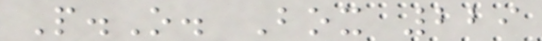P.O. Box 229
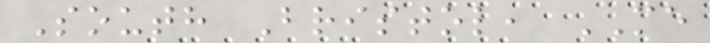South Bristol, ME
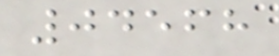04568
